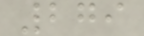279
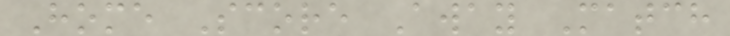Home Score Away Match
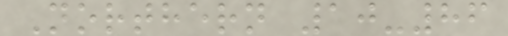Northern 10-86
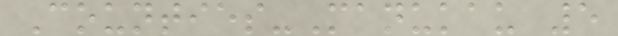Counties-Manukau 5
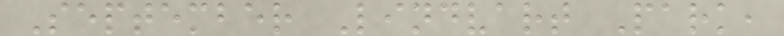September Lindvart Park,
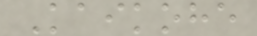Kaikohe
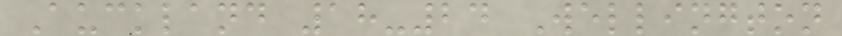Auckland 18-24 Wellington
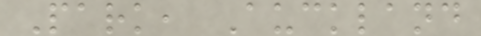Park, Auckland
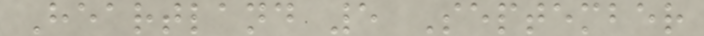Heartland 5 September
